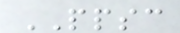PPSC
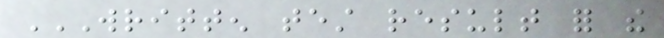WRITTEN TEST RESULT FOR THE
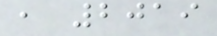, 2019
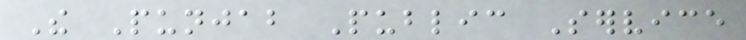The Punjab Public Service
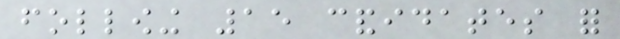following 15 candidates for
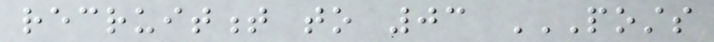recruitment to 03 POSTS
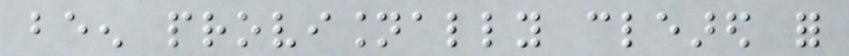been provisionally cleared for
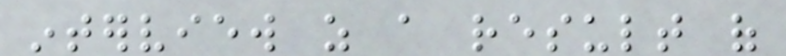interview as a result of
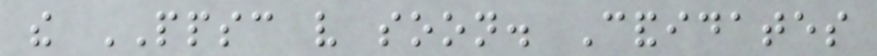the PPSC very soon. Candidates
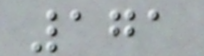171
